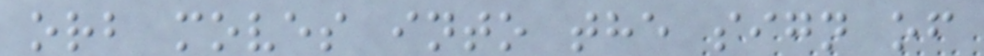orb moves into the sign of
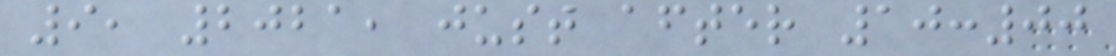9, 2021, just after 10:00
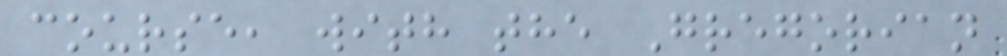course, with the Gregorian
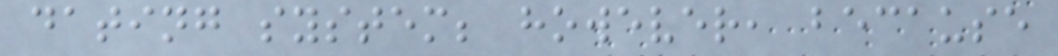dating system; however, because
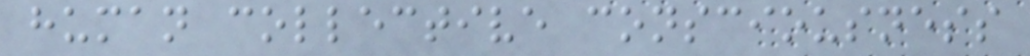human collective consciousness
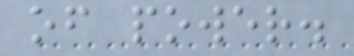of power.
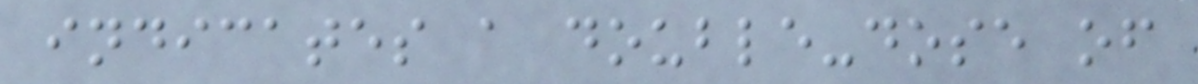indicates a double-dose of
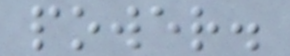power.
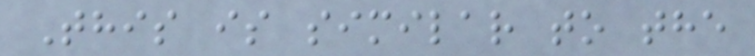This is similar to the
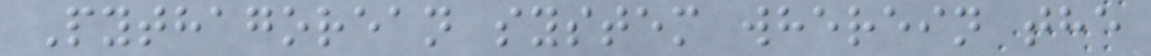Pythagorean system wherein the
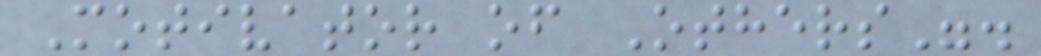Motivator of Others".
